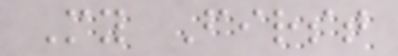My First
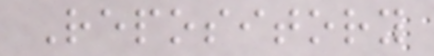Repository
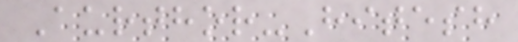Aurthor-Hitesh
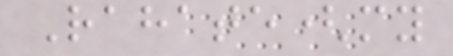Rahate(my
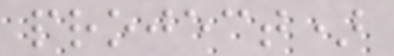project)
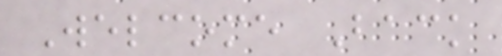Welcome Back
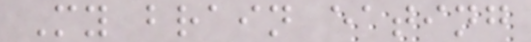My brain eating
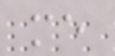me
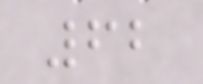62
